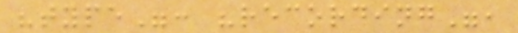"type": "recording",
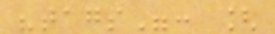"tags": [
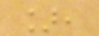],
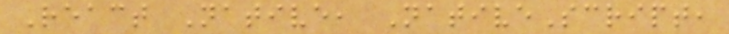React Native, NativeScript,
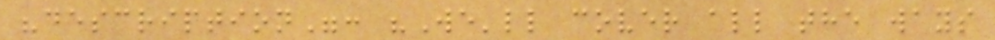"description": "We'll cover all the ways
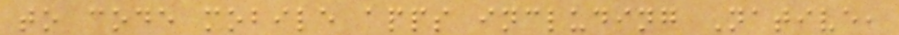to code mobile apps including Native,
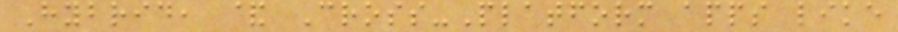Hybrid, & Cross-Platform apps like
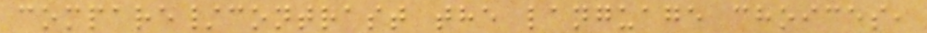compare/contrast the language choices,
